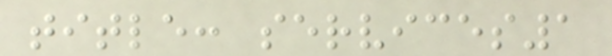title: services1
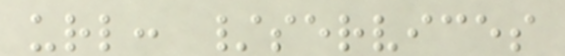url: /services
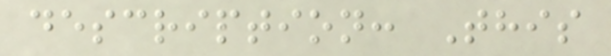description: This
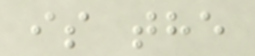is the
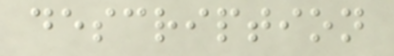description
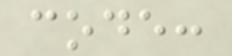code:
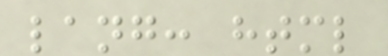lang: html
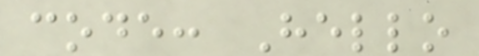code: Hello
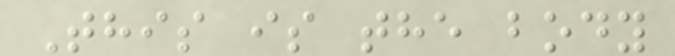This is the body
